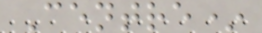Centre*
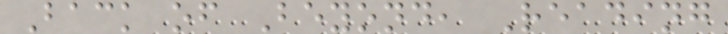Back of Beyond, Reading
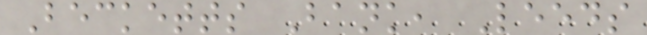Becketts Bank, Leeds
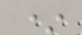*
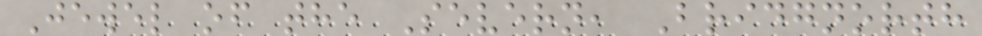Jewel of the Severn, Bridgnorth
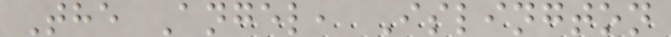The Angel, Islington
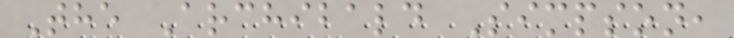The Archibald Simpson,
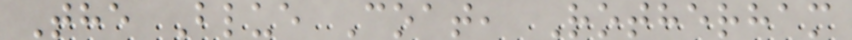The Blue Coat, Rotherham
